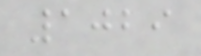1029
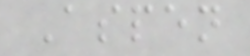Aspen
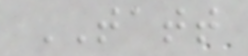TATT
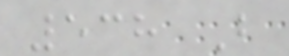538 B
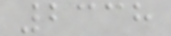2338
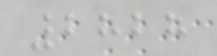2828
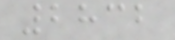2832
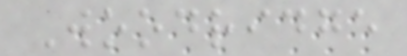Woodridge
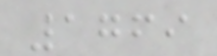1769
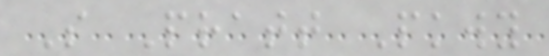S Pratt Pkwy
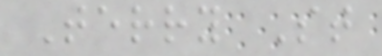Terry St
